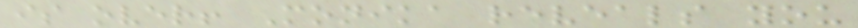is over! Monika reveals you
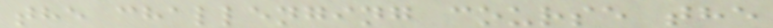the challenging course the
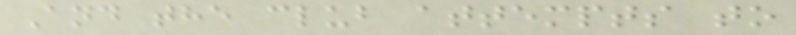And the club attempts to
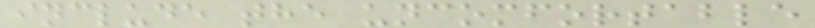include the uncomfortable
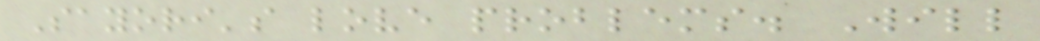Sayori's love problems. Will
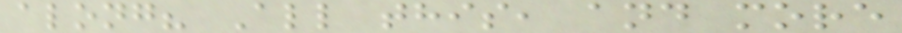along? All this, and more
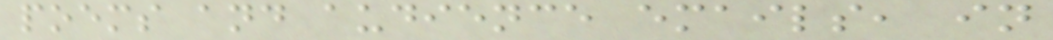poems and audience emails, in
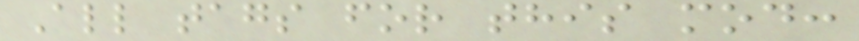All tags for this mod:
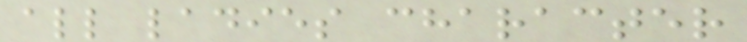all ladies character
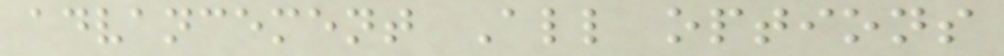advancement All options
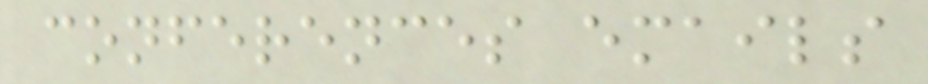conferences emails
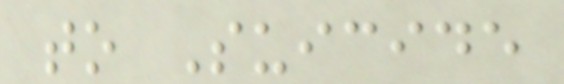to Suicide
